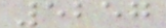5257
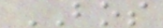BOS
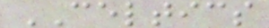CELTICS
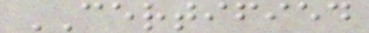CERTIFIED
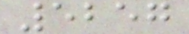5257
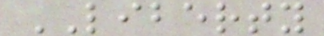LIBERTY
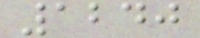1240
